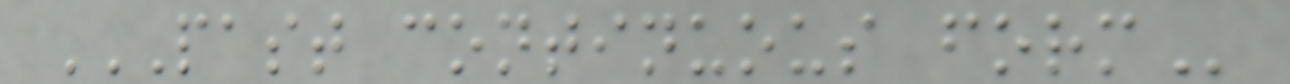PAST CONTINUOUS FORM
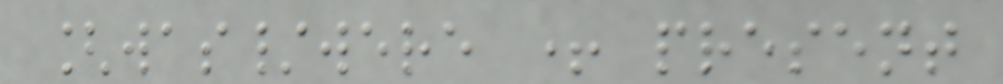[was/were + present
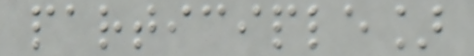participle]
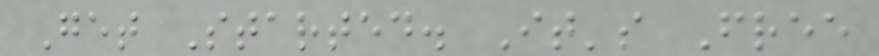Get Started. It's Free
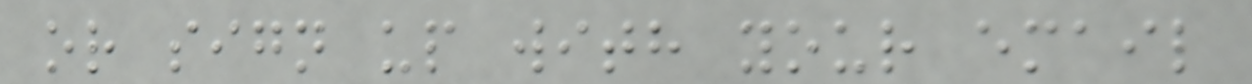or sign up with your email
